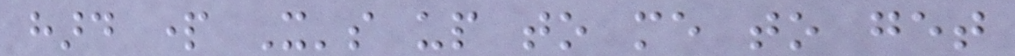hard part It's up to me to get
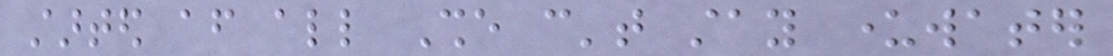started after all She can't stay underwater
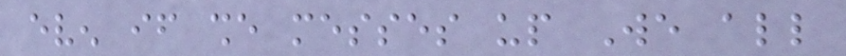even if she messes up We all
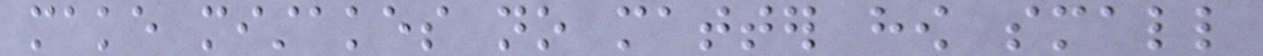make mistakes no matter how small
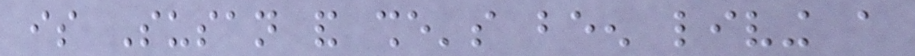is Susan and she's been living a
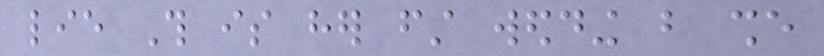lie This is her first wedding but she
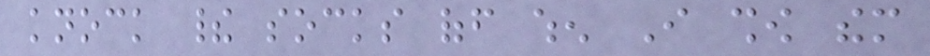knock their socks off when I show them
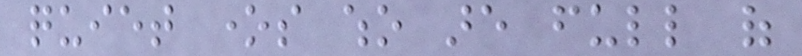quiet ones who are full of
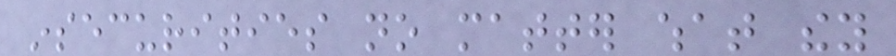insecurities no matter what they
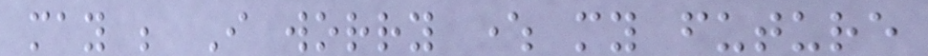may be I worry where my future
